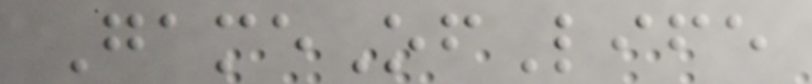GameOfLife
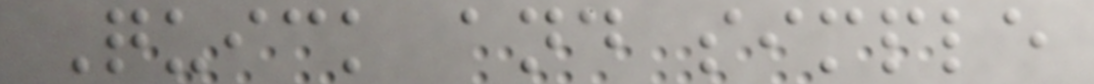Quick and simple
